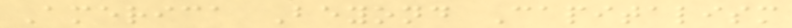America Beyond Capitalism
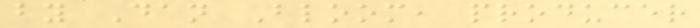by Dan Bloom, producer
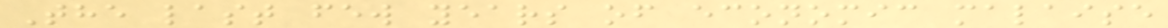The last few years of economic malaise
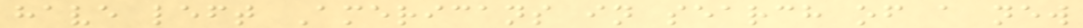have left Americans in search of a new
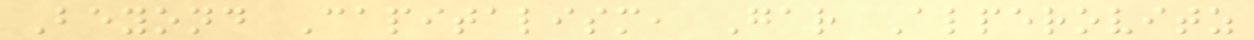Beyond Capitalism, Gar Alperovitz
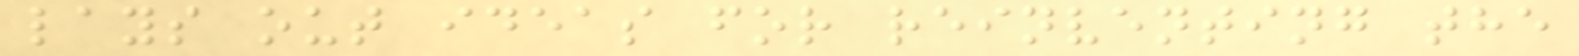lays out ideas for reinventing the
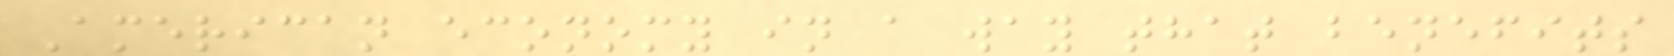American economy in a way that benefits
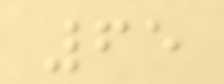65
